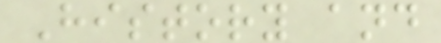History and
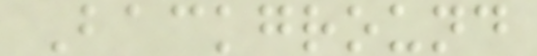Background
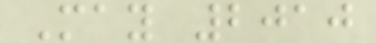May 2010
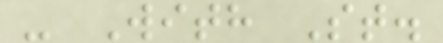- With St.
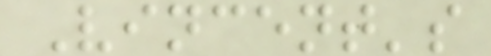Vincent's
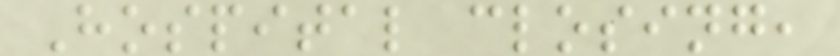Hospital closing,
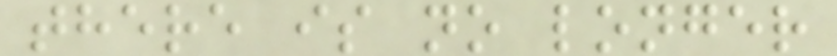there is no longer
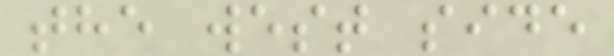the west side
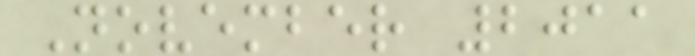November 2011
